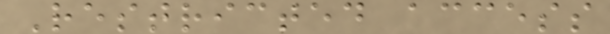Restricted access
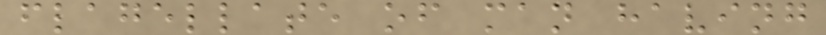flagellate of man having
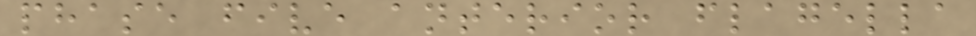phase five anterior flagella
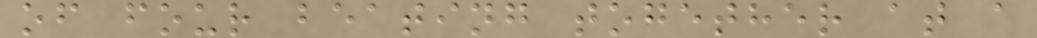of four beating together at a
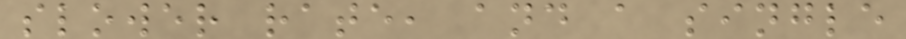slower rate, and a single
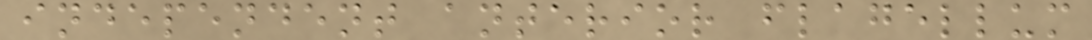independent anterior flagellum
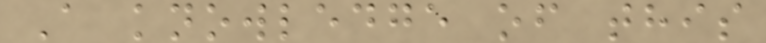A knowledge of this
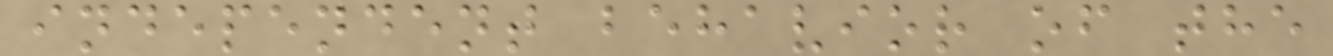independent behavior of the
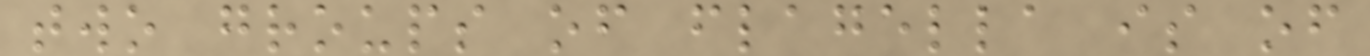two groups of flagella is of
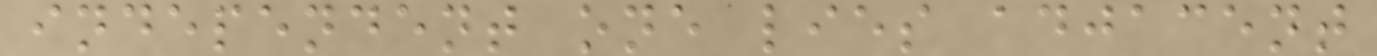independent one lies adjacent
